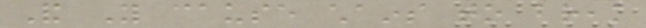And You cause chains to break
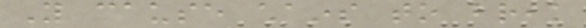You cause chains to break
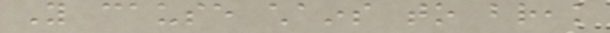You cause chains to break
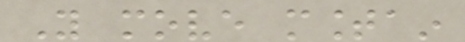You move mountain
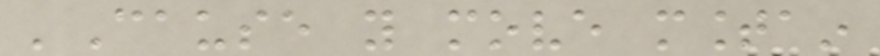'Cause you move mountain
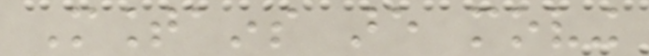Mountains are moving
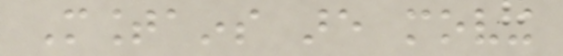Mountains are moving
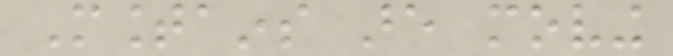Mountains are moving
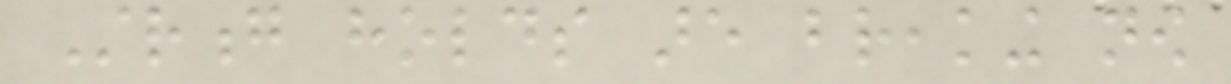Strong holds are breaking now
